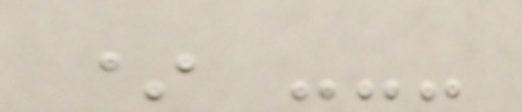* ---
